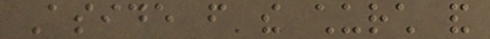Aside from the church and
